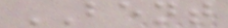BENT
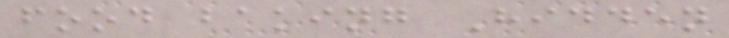food baking Hidden
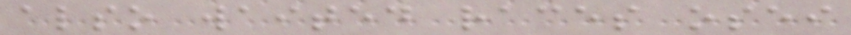also waited races osei
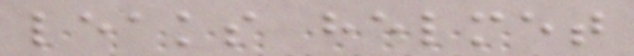leaks helmet
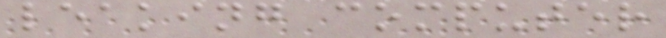leaking computer
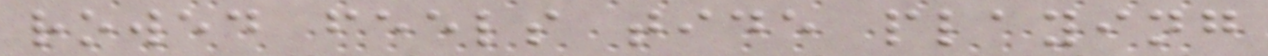rowed feels tide playing
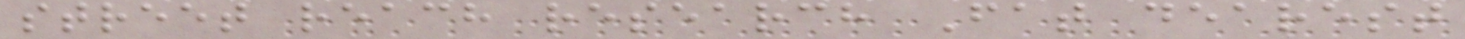street reach research Fat dearest
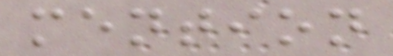mention
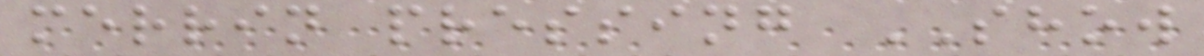merrin pressing SHOW
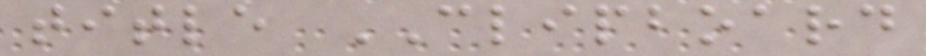title CLIPBOARD
